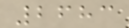2683
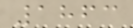1863
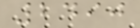2490
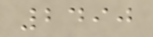2490
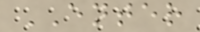ENTER
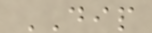DIP
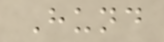Hund
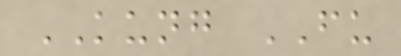KUNG FU
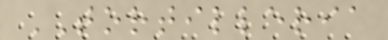TORTILLERIA
